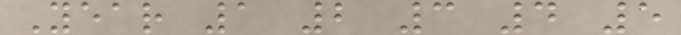Year 1 2 3 4 5
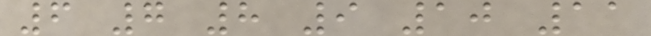6 7 8 9 10 11
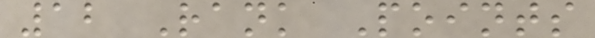12 Rank Points
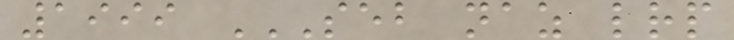1999 SEB NAZ LRP
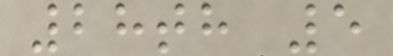28th 5
